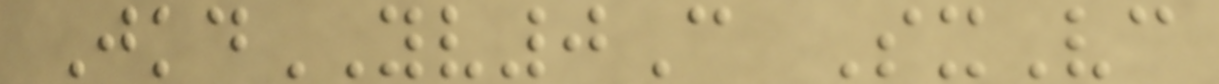JkdYV0C SxVc
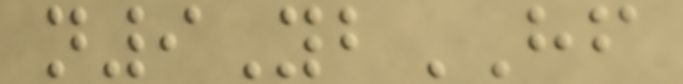n9YbHF
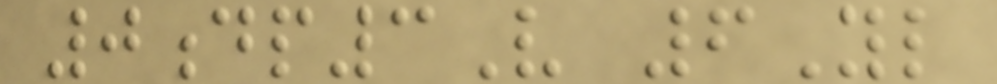0dp3V 6Yl
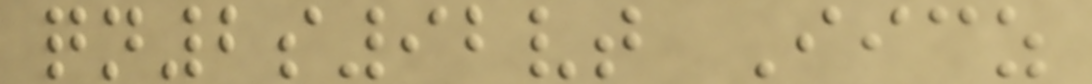qn2s92vt Iicz
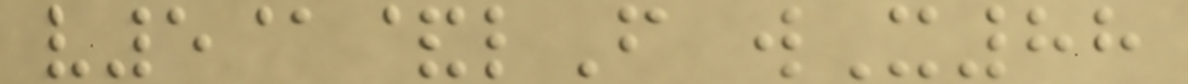v5@&lF wX88
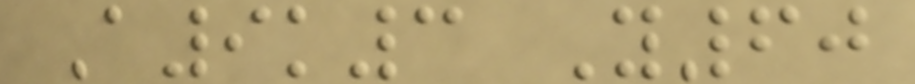A9k3 Y60
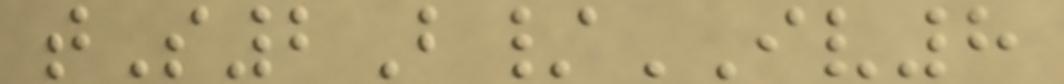tS2B/IV8
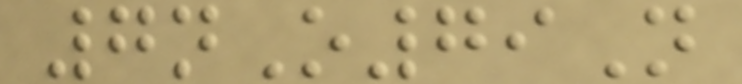7nO79N
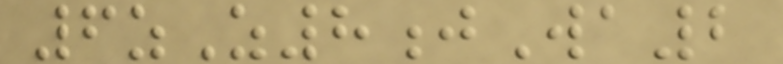6zZ8jWa2
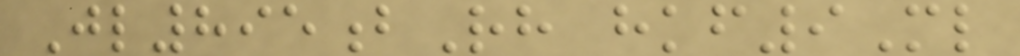Jl895bRh hkf9Ml
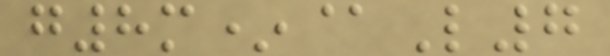g8m*@L7
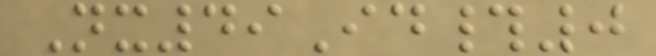Nx49Id#0
